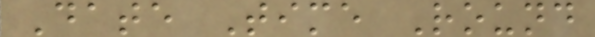Date Time Round
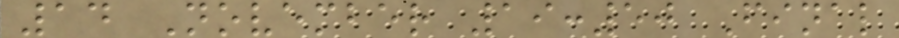14 November 19:50 Final
